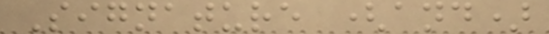Signature (and)
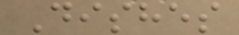Dishes
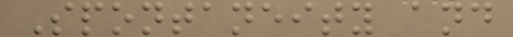Spontaneity and
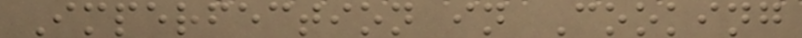Imperfection in Cooking
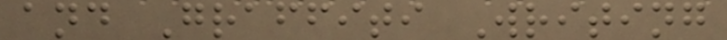and Graffiti Writing
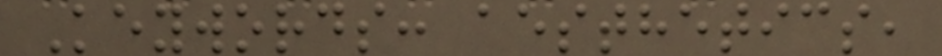Keywords: aesthetics,
